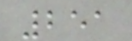251
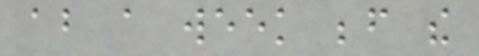about a week before the
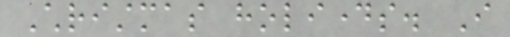Christmas holidays. I
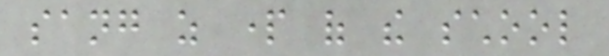sang as part of the school
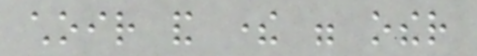choir and there were other
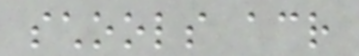schools across
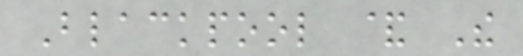Blackpool & The
